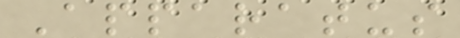Apparatus
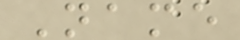Name
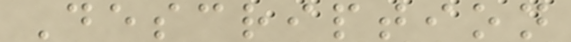Description
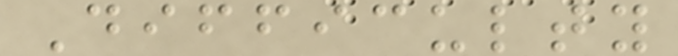Difficulty
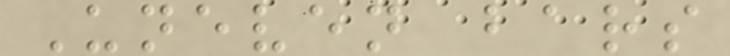Uneven bars
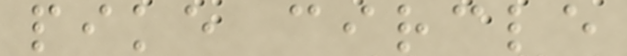pike circle
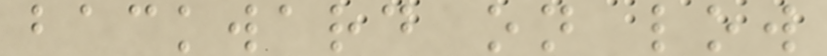backward on low
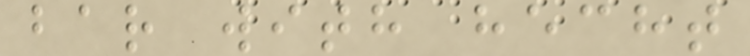bar with hecht
